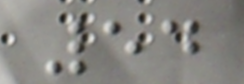54
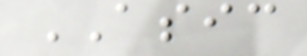ASIC
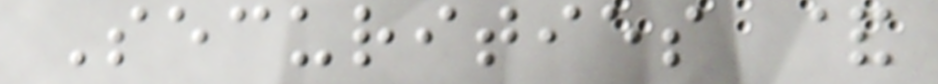Securities &
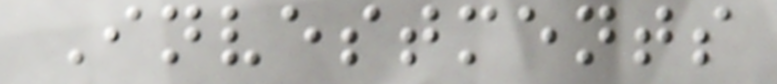Investments
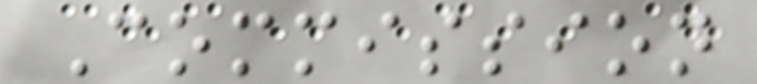Commission
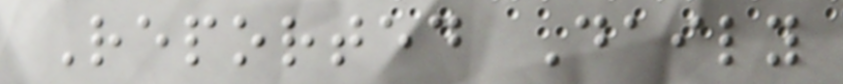Reported Daily
